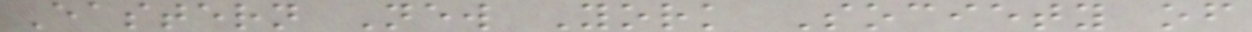Eastern New York Society of
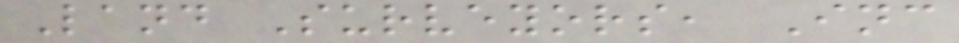Land Surveyors, Inc
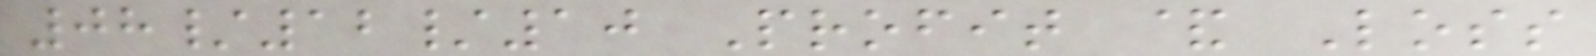08/12/10 Profit & Loss
